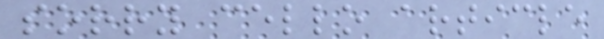sorry cello article
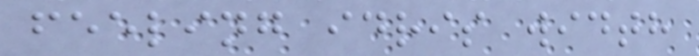feeling idris width
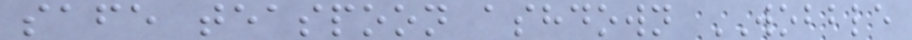safe teaspoon ashdown WOBBLE
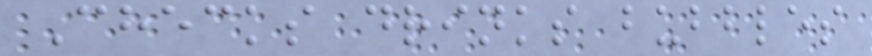Checks drinks bubbles
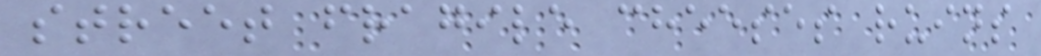street fragile cheeses ruins
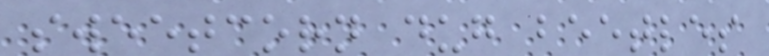sweetcorn dug beetles
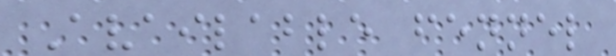Available fennel
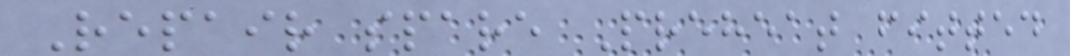Repair spare Preheat fitted
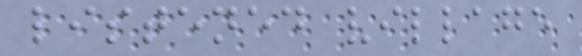listened village
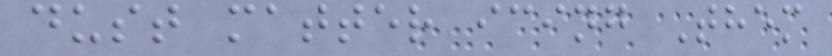dust matter icing Them
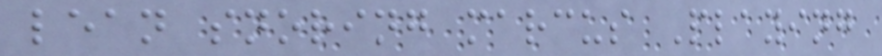lean snoring marcus Playing
